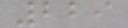229
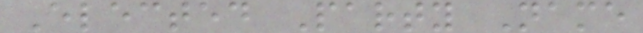Elected Party Name
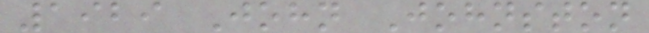1929 John Johnston
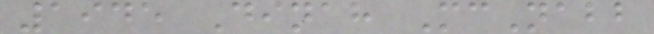1945 Dinah McNabb
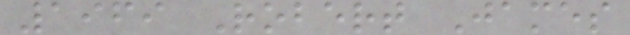1969 Robert James
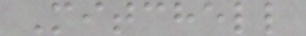Mitchell
